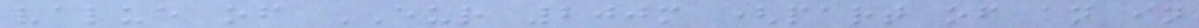value of EUR 200m (part of an in
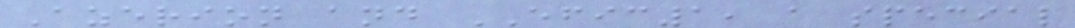Azerion and EFIC1, a special
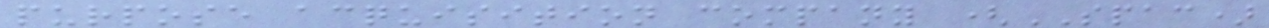purpose acquisition company (SPAC)
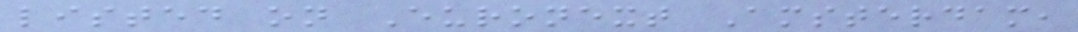listed on Euronext Amsterdam,
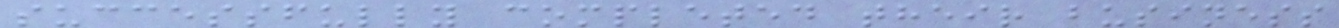successfully completed their business
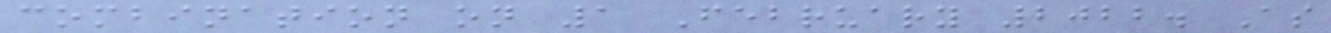combination on 1 February 2022. As
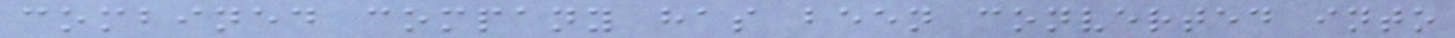combined company has been converted into
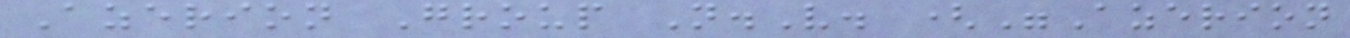Azerion Group N.V. ("Azerion
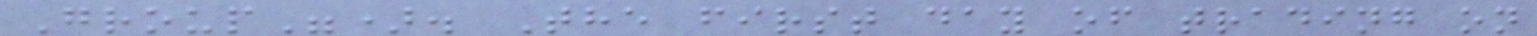Group"). The first day of trading on
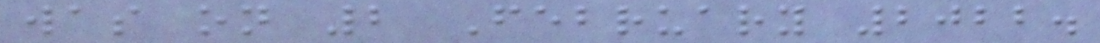was on 2 February 2022.
